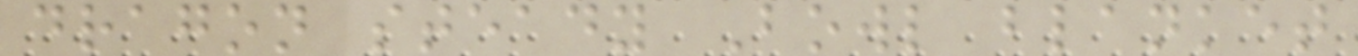dragon steady Bowl blanket
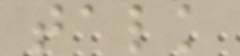talk
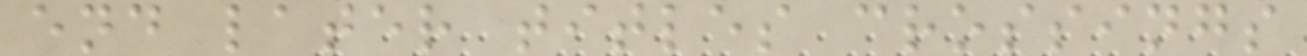end later titles crossings
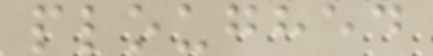ploughed
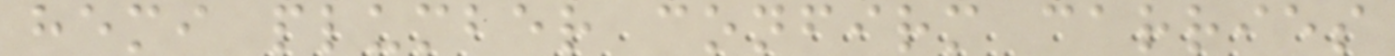hemi plumber confirm carries
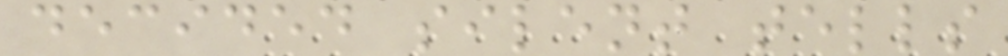decided silent tells
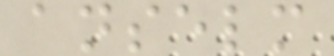anselm
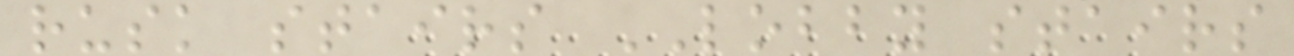rusk stairs LOBBY stairs
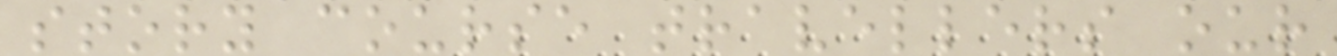story course travellers our
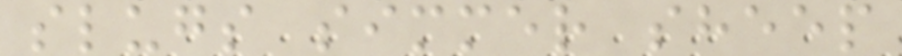slugs simmer sheep
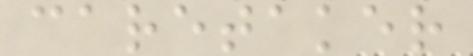caretaker
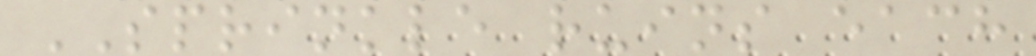SPRINKLE ruins each
